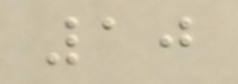10
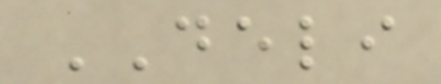DELI
